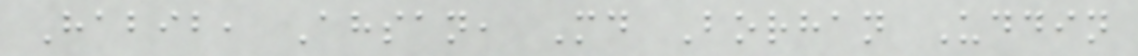Habib, Ahsan, Md Borhan Uddin
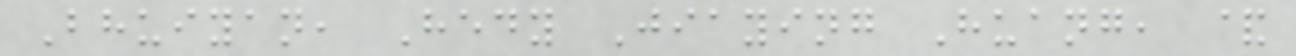Bhuiyan, Hedy Jiaying Huang, &
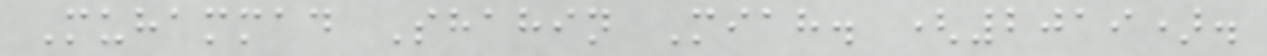Muhammad Shahin Miah. (2019).
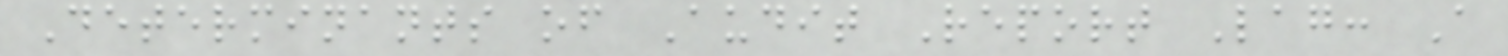Determinants of Audit Report Lag: A
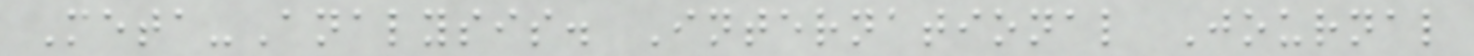Meta-Analysis. International Journal
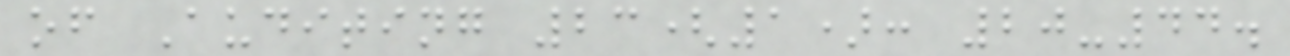of Auditing 23(1): 20-44.
